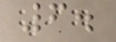6.
